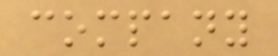company
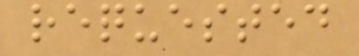requested
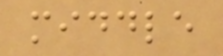middle
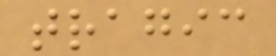tragic
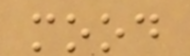mood
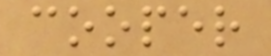cooper
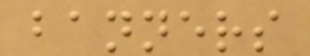banners
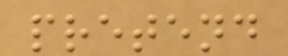pretend
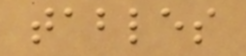tables
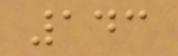143
